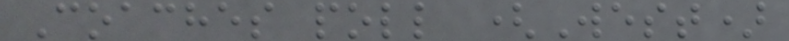Coaches poll (West)
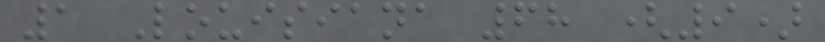1 Louisiana 68 (9)
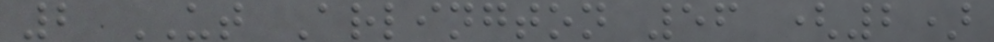2 UT Arlington 56 (2)
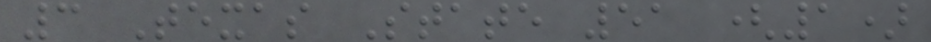3 Texas State 51 (1)
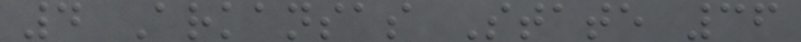4 Arkansas State 36
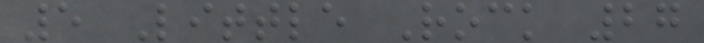5 Little Rock 27
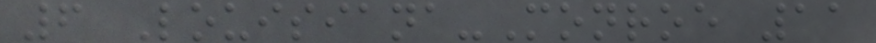6 Louisiana-Monroe 11
